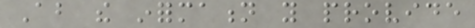About the information you provide
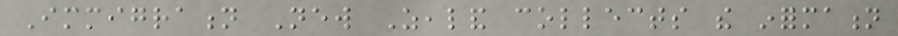Immigration New Zealand collects the information
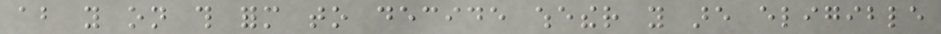about you on this form to decide whether you are eligible
